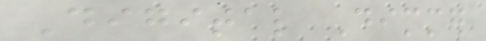Digital Dimmer
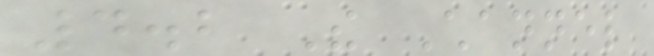4.2 The Channel
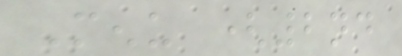Menu (2nd
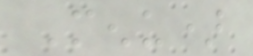Menu)
